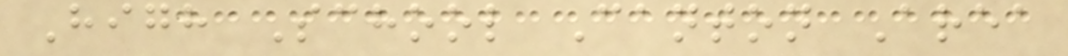High School Canton Area
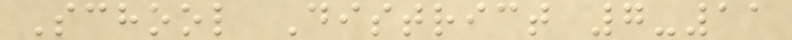School District 7-11
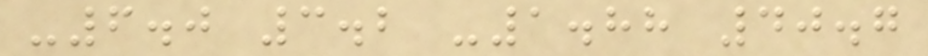-6.0 3.2 -1.88 40.7
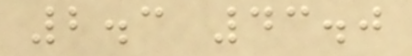2.3 43.0
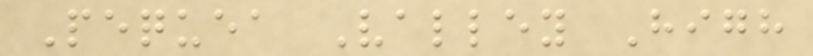Pequea Valley High
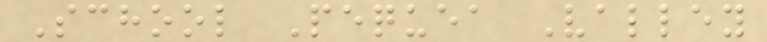School Pequea Valley
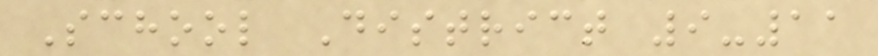School District 9-11
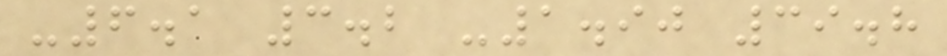-6.1 3.2 -1.90 39.8
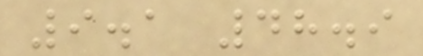9.1 48.9
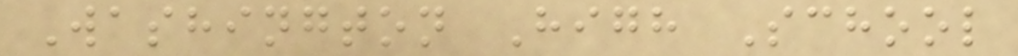Washington High School
